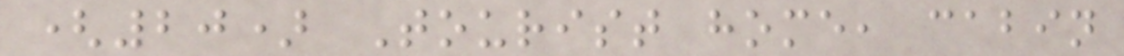(20) Tourist home, cabin
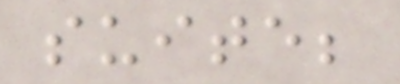suite;
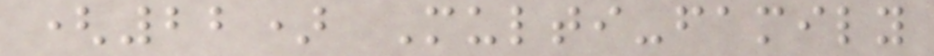(22) Multi-family
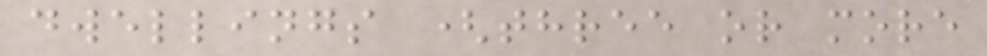dwellings (three or more
